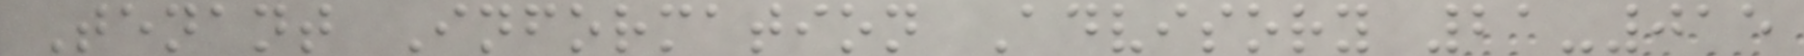Tenant Information Advisory 21-015
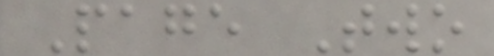Page Two
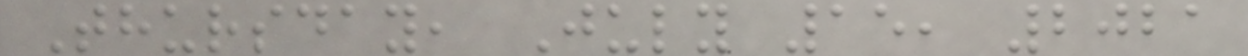Thursday, July 15, 2021
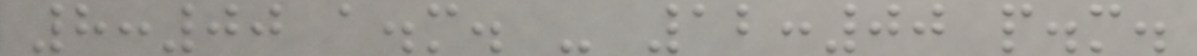8:00 a.m. - 12:00 p.m.
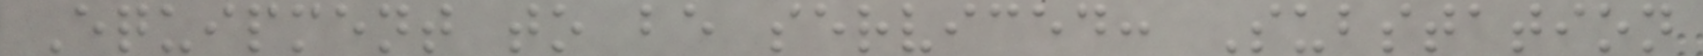Equipment to be serviced: Substation
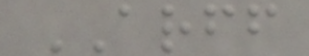ARFF
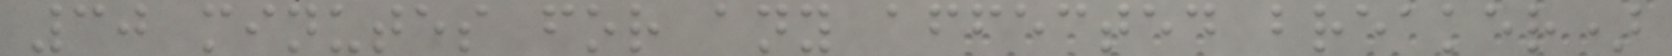30 minutes for any affected breaker)
